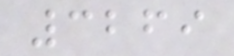3269
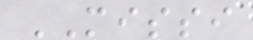MISSI
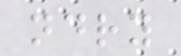ndry
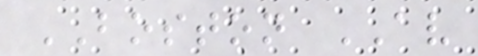BOSTON AV
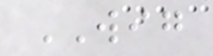WIG
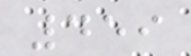459
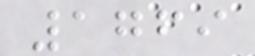1769
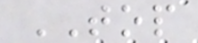TOP
